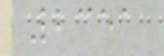2351
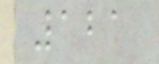121
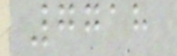7718
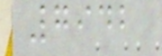7942
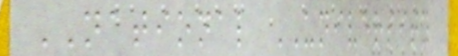NATIONAL UNIVERSITY
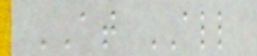AT ALL
